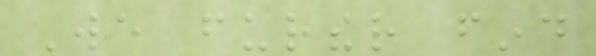We further find
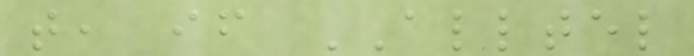that, if ALLTEL
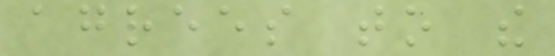agrees to the
